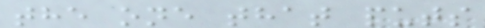the one that puts
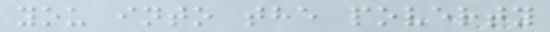you into the poverty
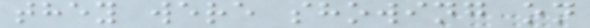they were showing on
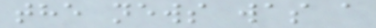the news was a
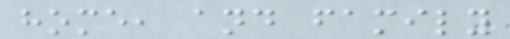home, and family
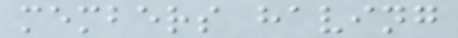members having
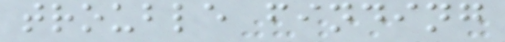trouble finding
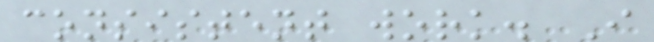consistent work. I
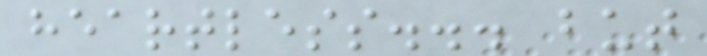heartless... but
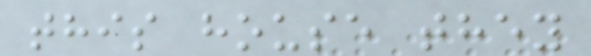this house they
